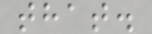that.
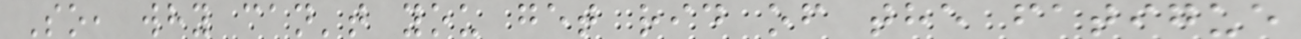So, why can't you get rid of the fatigue
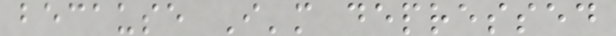because I'm depressed
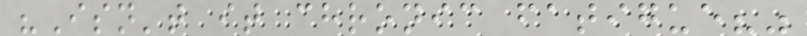"Isn't it chronic fatigue?"
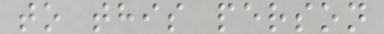to this person
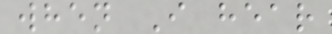when I hear
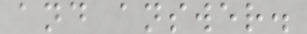and answer.
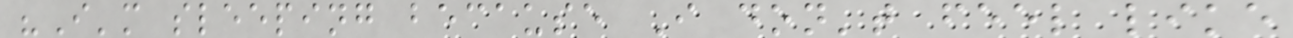"I'm sleeping because I don't feel like
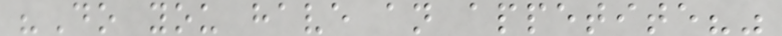"Do you have an appetite?"
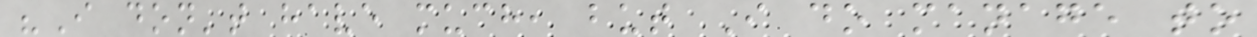"I don't have much, but I do manage to
